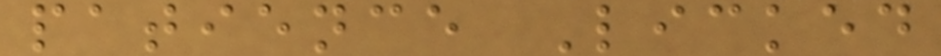patience Licked
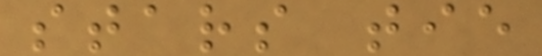stars tie
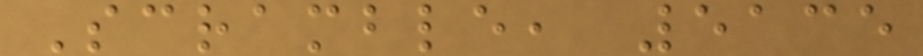Scramble, 5135
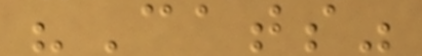"Cats"
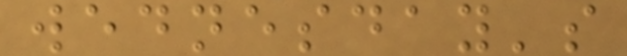wednesday's
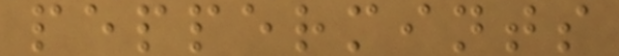peppermints
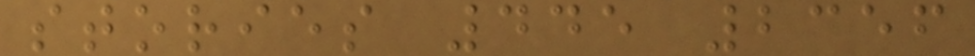stories 445 2356
